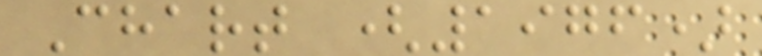Chart (1976)
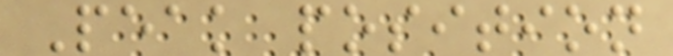Peak position
